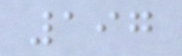197
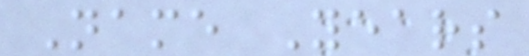Name Years
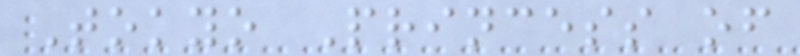Tokyo Princess of
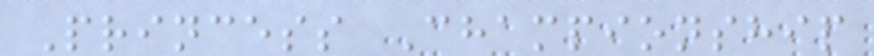Princess Championship
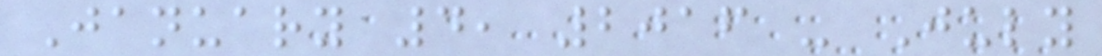January 4, 2016 - July
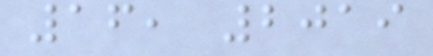16, 2019
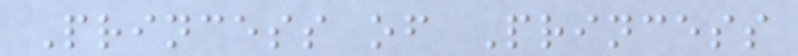Princess of Princess
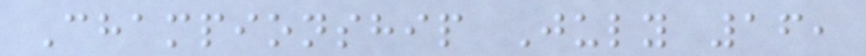Championship July 16,
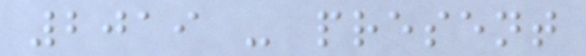2019 - present
